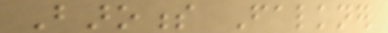Baroness Falkner
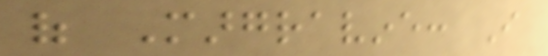of Margravine: I
